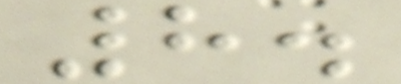8.
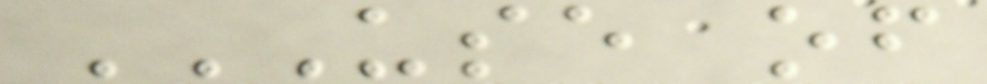USE OF
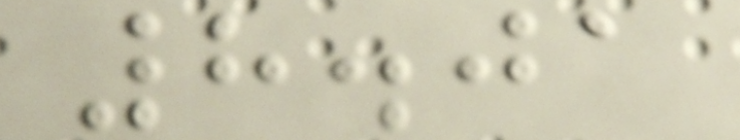8.01
